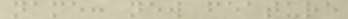name: new feature
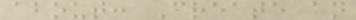about: Create an
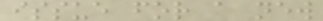issue for a new
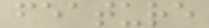feature
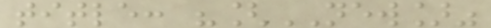title: "[NEW]"
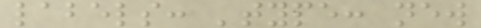labels: 'type: new
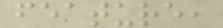feature,
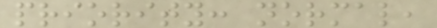priority: normal,
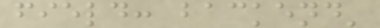field: backend'
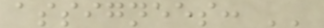assignees: ''
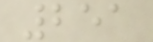251
